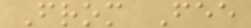From Fee
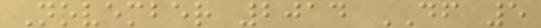November 2014 DF 5
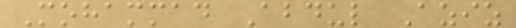Mohammad Abdul Aziz
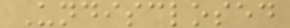Undisclosed
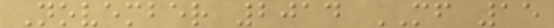November 2014 MF 15
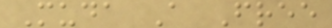Muda A Free
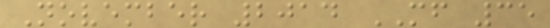November 2014 MF 35
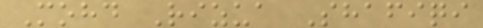Mohd Rizua Shafiqi
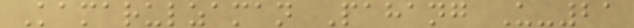Kamarulzaman Pahang U-21
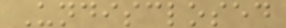Undisclosed
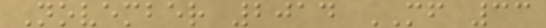November 2014 MF 33
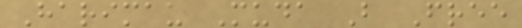Harimau Muda B Free
